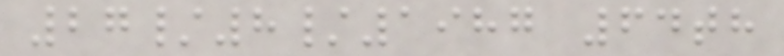27/8/1987 64th
